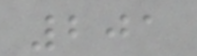201
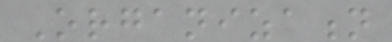Organization
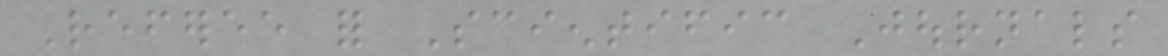Referee for Scientific Journals
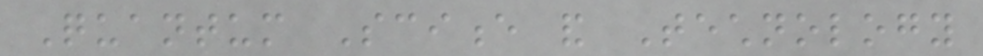Quantum Science and Technology
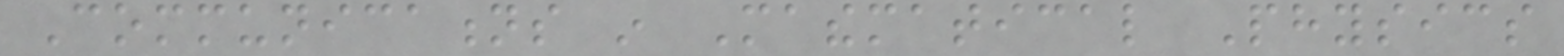Communications in Mathematical Physics
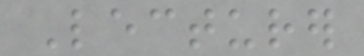Lecturer
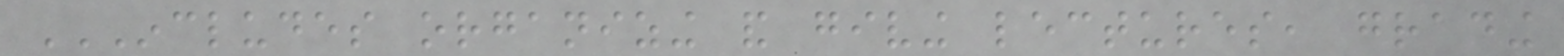INCLUDES ORGANIZING AND GIVING LECTURES, GRADING
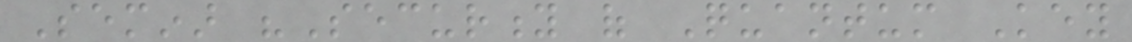Seminar "Security of Quantum Key
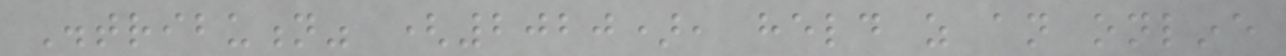Distribution" (2020), held as an online
